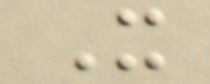It
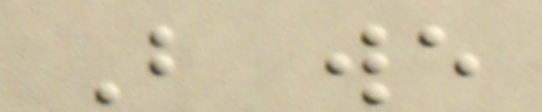But we
